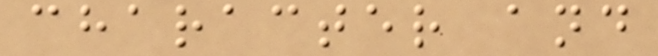character and
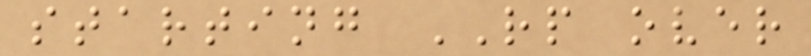starting RP over
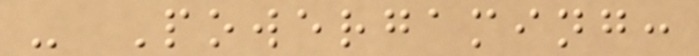- Powergaming:
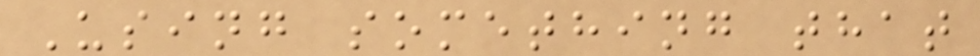Using something that
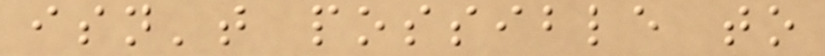isn't possible to
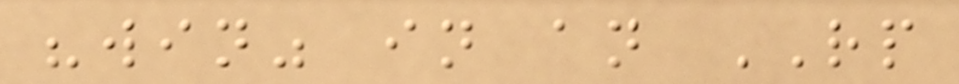"win" in an RP
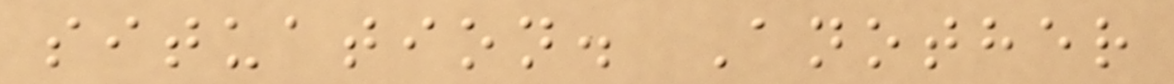situation. Another
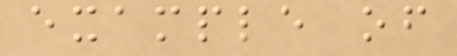example of
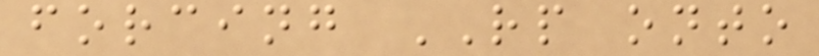forcing RP onto
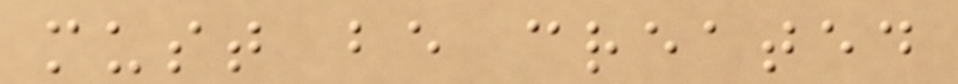must be created
